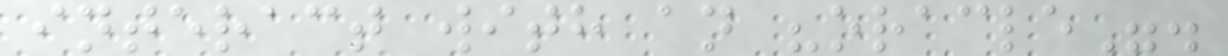interact with an "oracle".
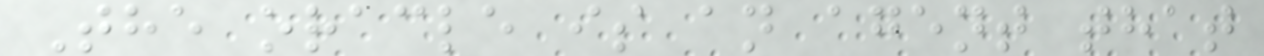The oracle is an agent that
